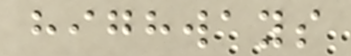highways
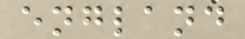england
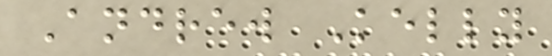Andrew Kelly
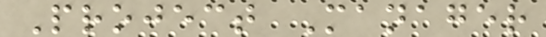Project Manager
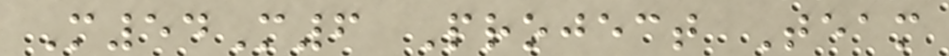M54M6 Project Team
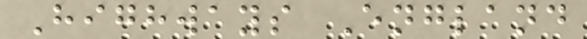Highways England
